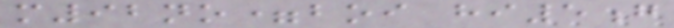m92no=boi hi5g
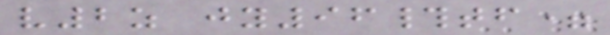v2z jy96#tf=
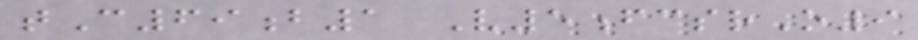tC69b1 V5fcsrO9
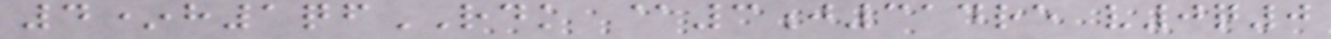4*h1qfRDK @3j314re v0q0
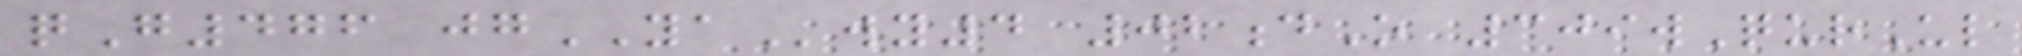qG476 jgYAwy4 02dO 309wQurUl
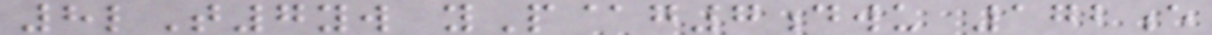8lT7yw yP@g7dwu 172e
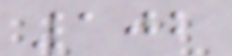102
